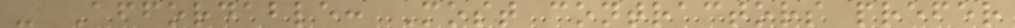- Affordable: Most contractors prefer
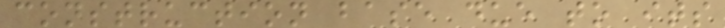construction base due to its
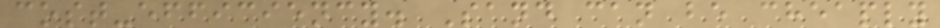cost-efficiency. Sand can be cheaply
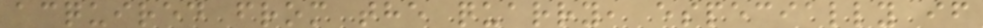acquired from the quarry, especially if
